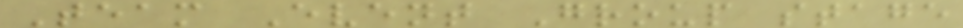Team Event Group stage
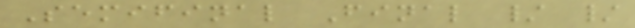Semifinal Final / /
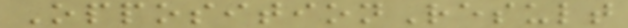OppositionResult
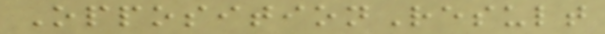OppositionResult
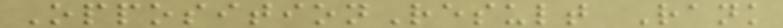OppositionResult Rank
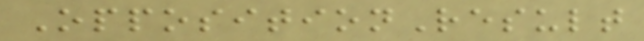OppositionResult
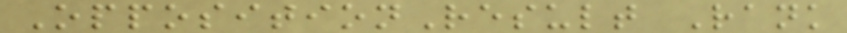OppositionResult Rank
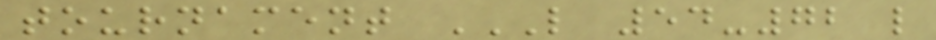tournament L 54-72 L
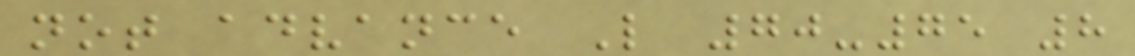not advance L 70-75 8
